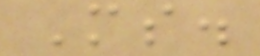Ms.
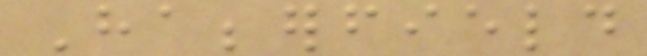Habberfield
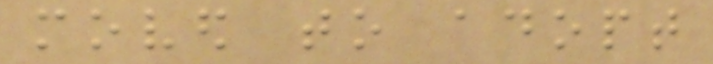moved to adopt
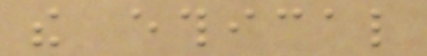the ethical
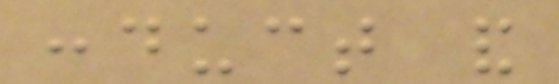conduct and
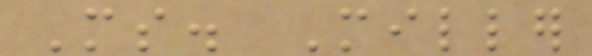Ms. Miller
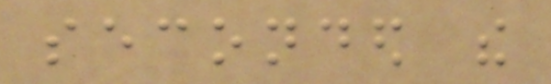seconded the
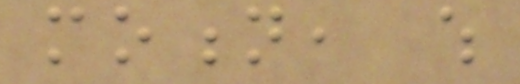motion, which
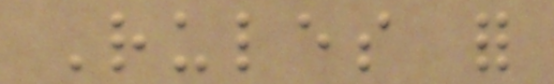Rules for
